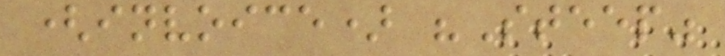(invoice) "Steep"
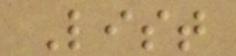List
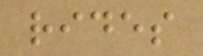rides
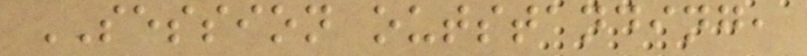SESSION outstanding,
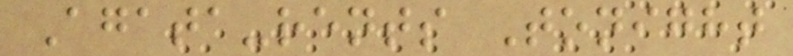Agata-rents Tonight
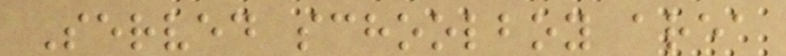Served schoolboy area
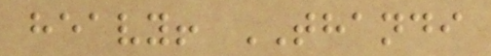heavy! THANDI
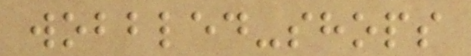wobbled-shops
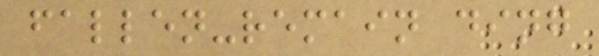fallen-remain ding
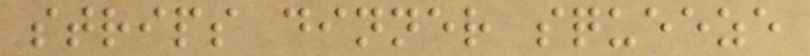strips dinner squeeze
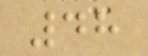48
